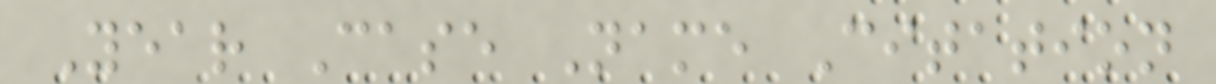Year Case Name Citation
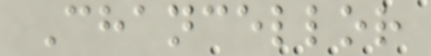Chancellor
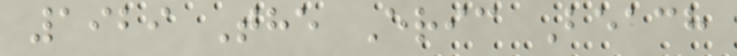1929 The Eric Beach
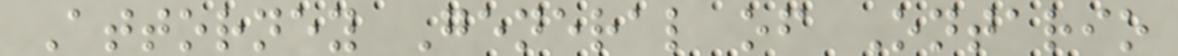Attorney General of Ontario
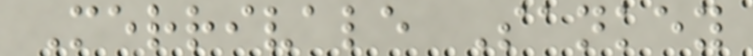Merrivale Sankey
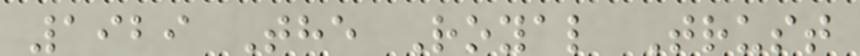1929 The Royal Trust
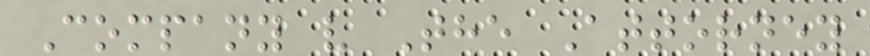Company v The Attorney
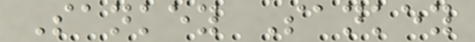Sankey Sankey
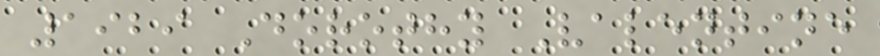1929 Dorothy Valentine
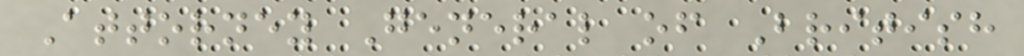Attorney General of British
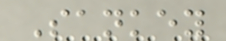Sankey
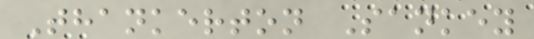Thankerton Sankey
